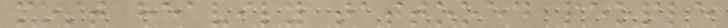most heavily tattooed people
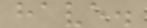have.
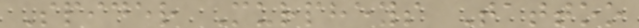Spider Murpheys Tattoo
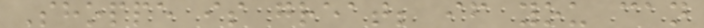Shoppe is great; if you can
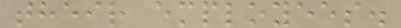their employees.
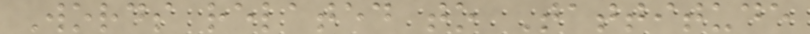Words related to Tattitude
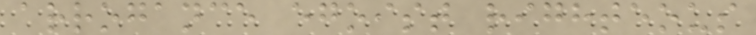arrogance egoist righteous
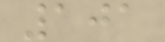101
